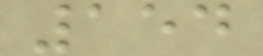154
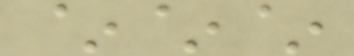~~~
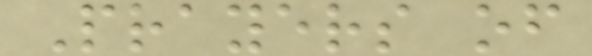Prayers of
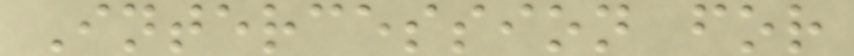Intercession for
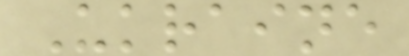Ukraine
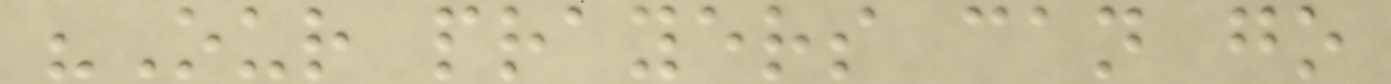"Our prayers can go
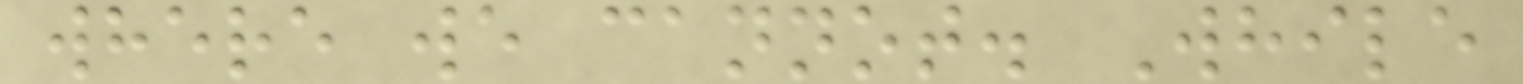where we cannot. While
